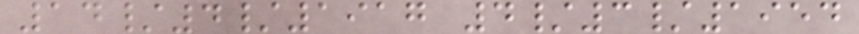14/4/1917 4/3/1954
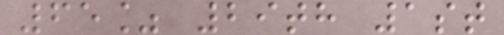65% 29th 1st
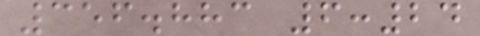356.883 6:24
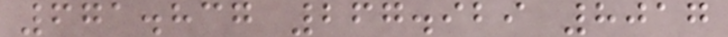671.837 267.929 8017
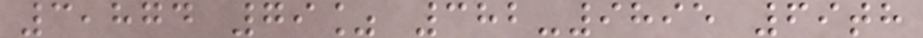3,874 79% 382-9895 69th
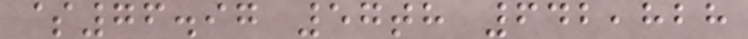$76.97 57th 642,828
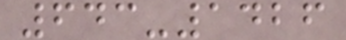643-1426
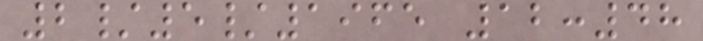2/5/1965 12:48
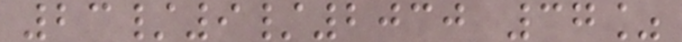23/9/2030 37%
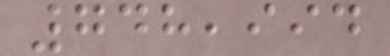748,994
